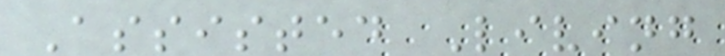Assisted Living
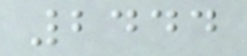2444
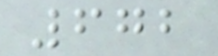672
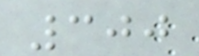300
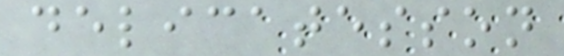delicatesson
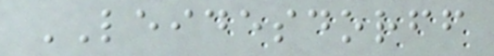LEIDESDORFF
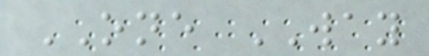ONE WAY
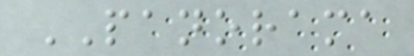PANORAMA
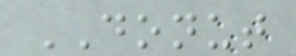DONUT
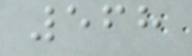568
